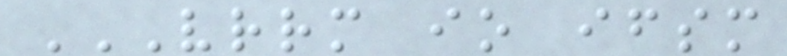VRRM IO IFSM
